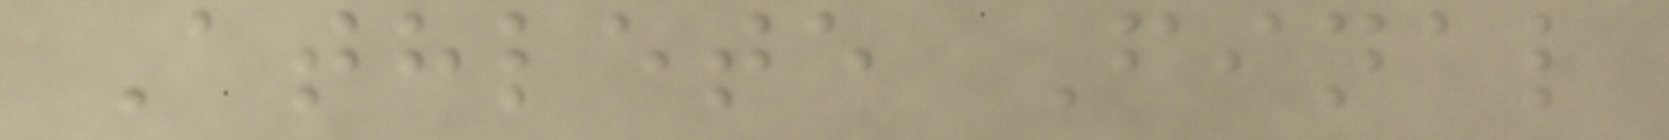Athlete Final
